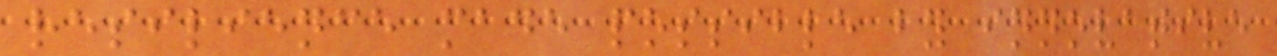resilience made possible by innovative
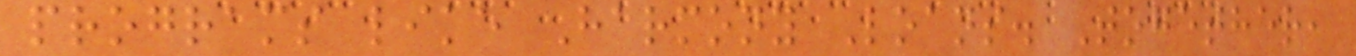programs like Harmony Loans. Together,
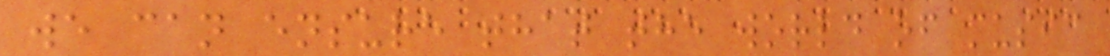we can ensure that the world of music
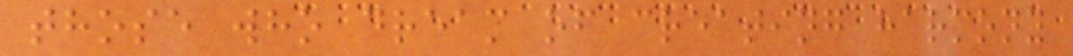those who dream of creating harmony
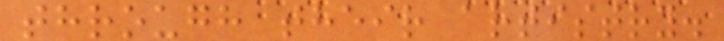through their artistry.
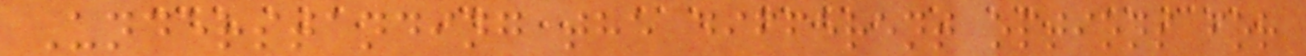Understanding the different options for
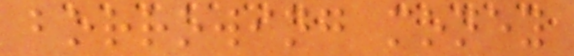borrowing money
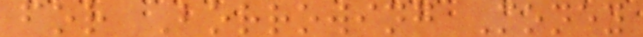for Borrowing Money
